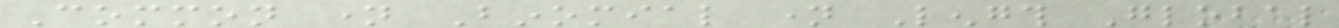Common name Binomial name Length Global
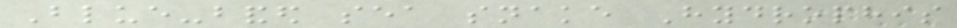Blue-banded sea snake Hydrophis
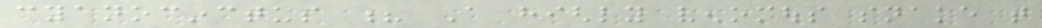cyanocinctus ? A highly venomous snake that
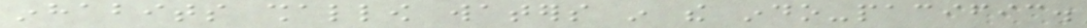inhabits shallow waters in the indo-pacific.
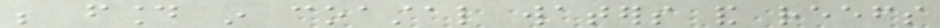be found in coastal waters and reefs
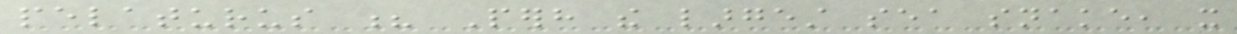pelaturus ? Perhaps the largest sea snake, it
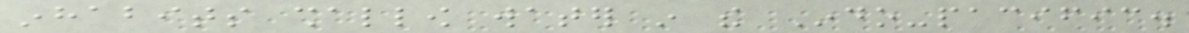inhabits shallow water in the Indo-pacific.
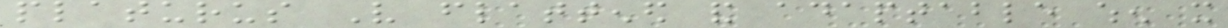platurus Very flattened and adaptable when it
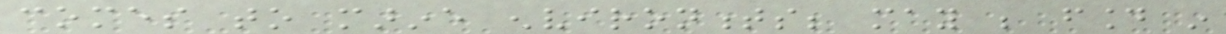comes to marine environments; may be found in
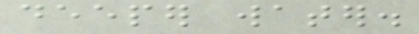deeper water.
